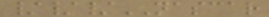///NASCAR
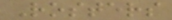Rosters
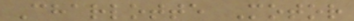Charlotte Motor
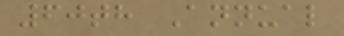60th Annual
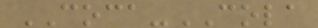COCA-COLA
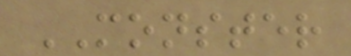MONSTER
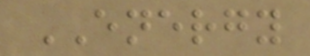ENERGY
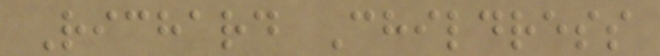Richard Childress
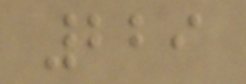229
